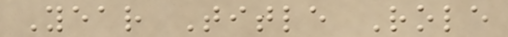Year Title Role
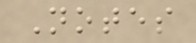Notes
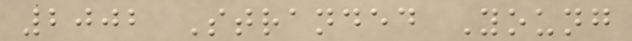2002 Stranded Young
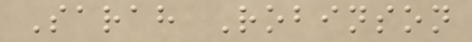Sarah Robinson
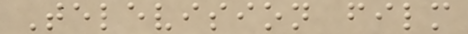Television film
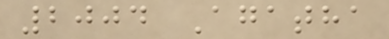2004 Agatha
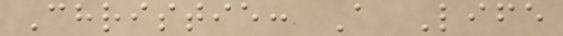Christie: A Life
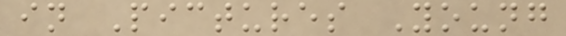in Pictures Young
